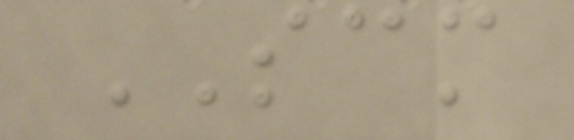SCM
